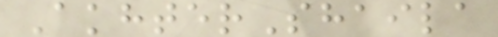AkhterShaila
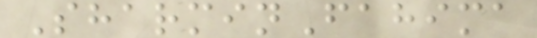SharminFahima
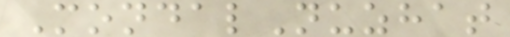MondalNuzhat
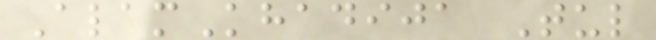AlamKhadija Tul
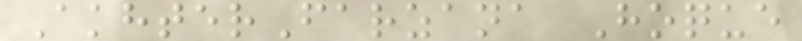AkhterFarzana Hoque
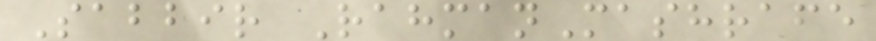Sabbir RahmanMashrafe
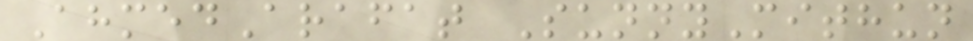AhmedArafat SunnyMithun
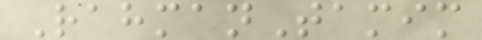RahmanTamim
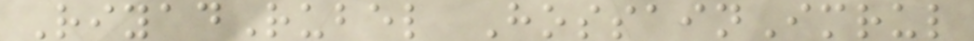RiyadRubel HossainImrul
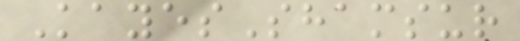KayesShamsur
